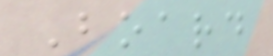Board
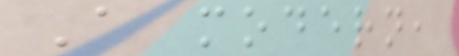A modern,
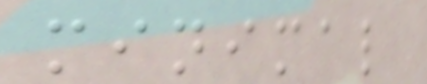minimal
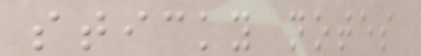sticky notes
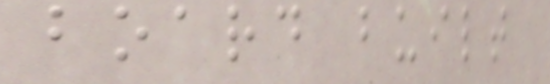board built
